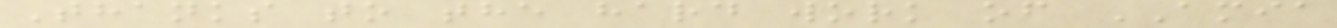Thanks to the hard work of AMIA
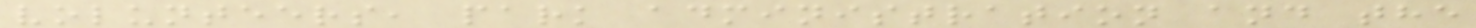volunteers, park administration and the
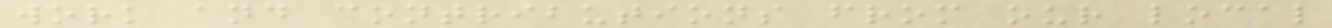work and contributions from our local
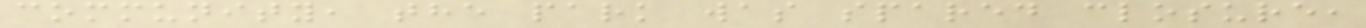community, the park was spared closure,
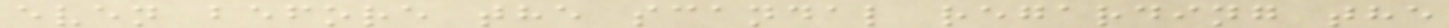even before the scandal regarding the
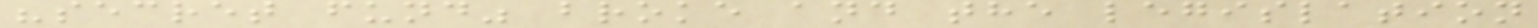"secret fund" broke and the legislation
